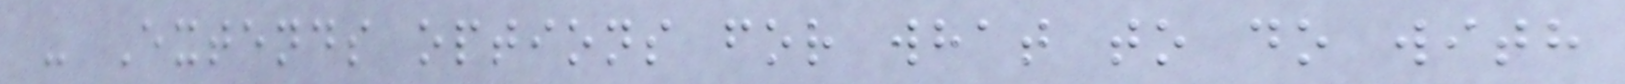- Extends options for what to do with
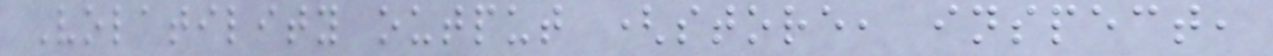Volatility output (store, inspect,
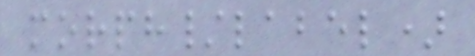morph/label)
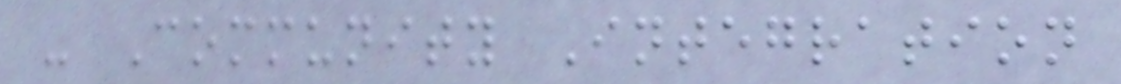- Community Integration
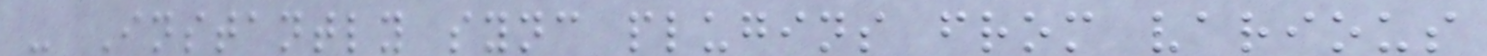- Instantly sync plugins from various
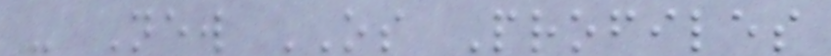- New OS Profiles
